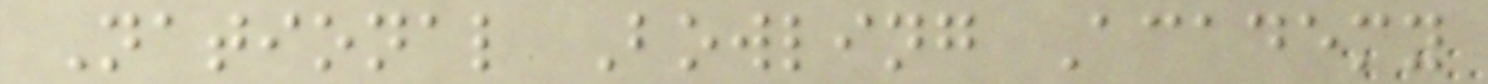National Bowling Academy
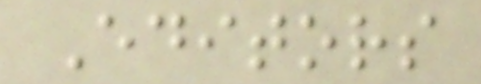Editors
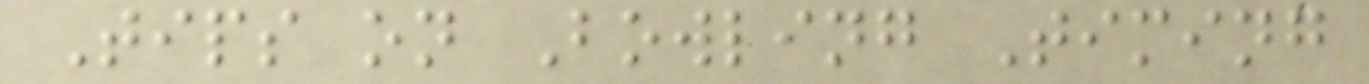Tips on Bowling Timing
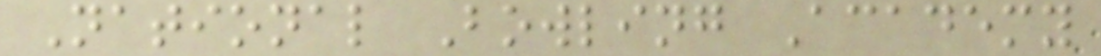National Bowling Academy
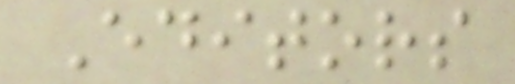Editors
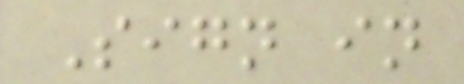Sign in
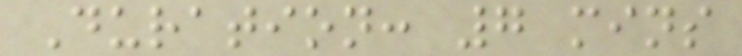Duration: 7 mins
